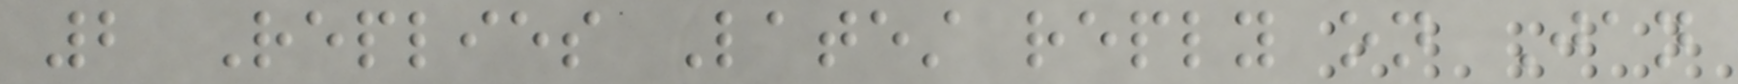2 Replies Latest reply on Jan
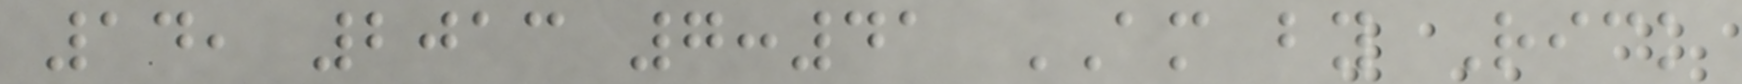14, 2013 7:41 AM by Rick
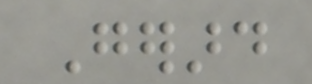Gerard
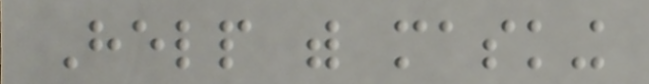Help with masking
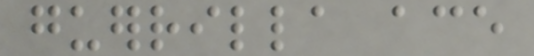guerrilla ace
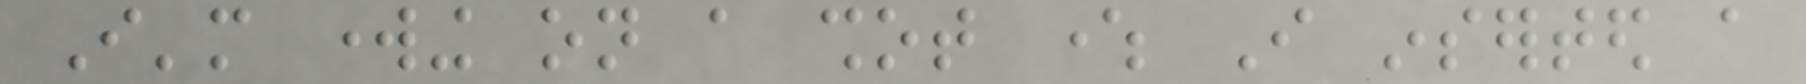I'm working on a shot where I inserted a
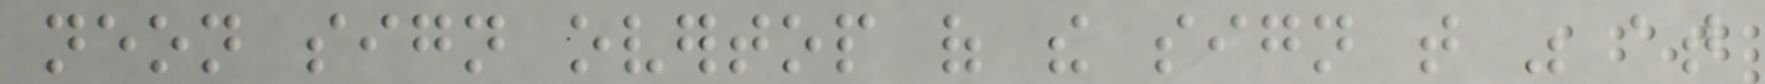neon sign overtop of the sign that was at
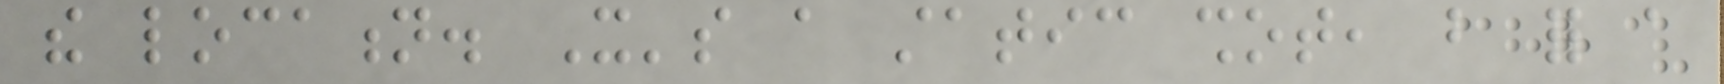the location. It's a static shot, but for a
